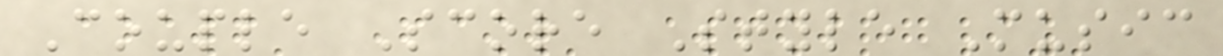Couple Score Style Music
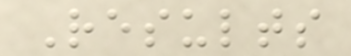Results
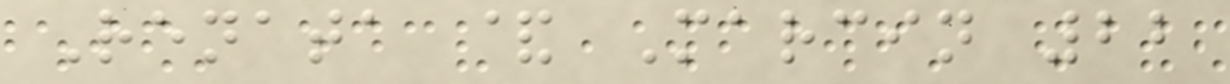Renata & Marcin 22
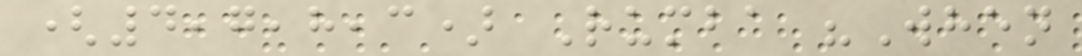(4,7,8,3) Rumba "When
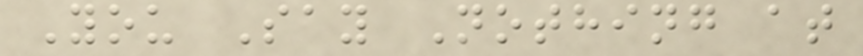You Say Nothing at
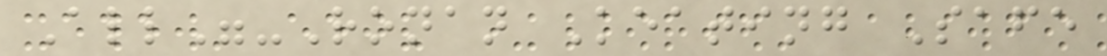All"-Ronan Keating Safe
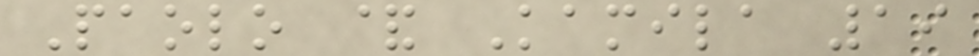Paolo & Kamila 19
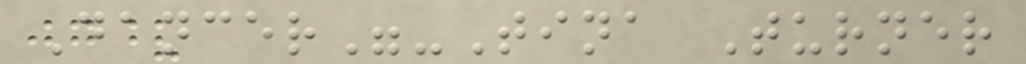Dancer"-Tina Turner
